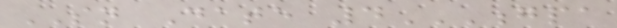SN Date 4GPA
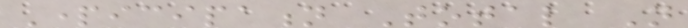Participation Total Not
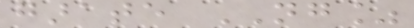garate NG%
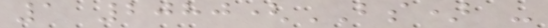1 2080(BS) -
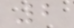2
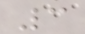3
